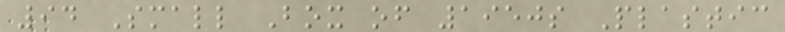94 Small Box of 1950s Plastic
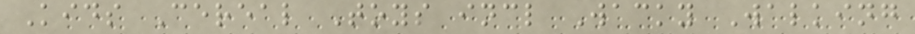Kids Cereal Toys incl Wacky Walking
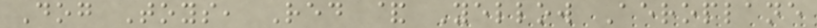Dog Toys, Red & Yellow Aeroplane
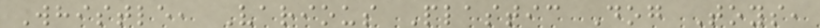Whistle, Various Plastic Dog Toys,
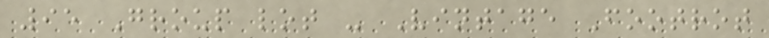95 Group lot - Vintage Footrot
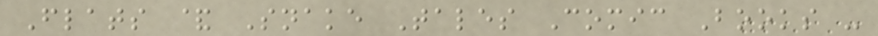Flats & Snake Tales Comic Books -
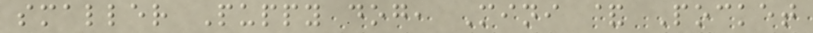smaller Puppy dog, Mini & Pocket
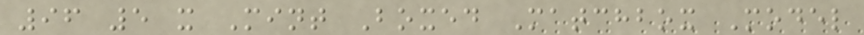96 5 x Mint Boxed Matchbox Model
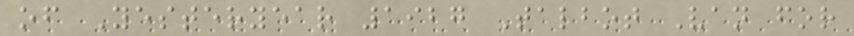of Yesteryear 1927 Talbot Van for
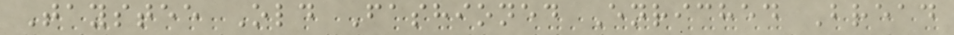Taystee Old Fashioned Enriched Bread
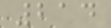214
